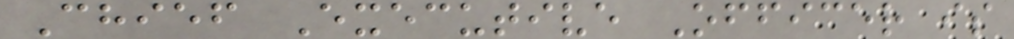Chief Executive Officer is
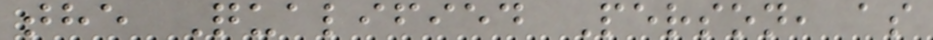the Qualified Person, as
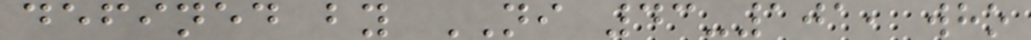defined by NI 43-101, who
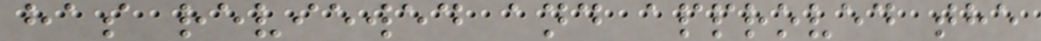has reviewed and approved the
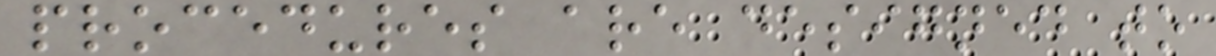procedures are designed to
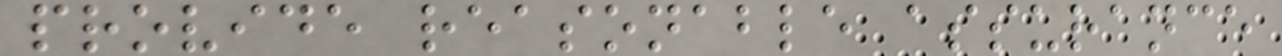provide reasonable assurance
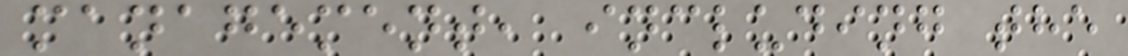management, including the
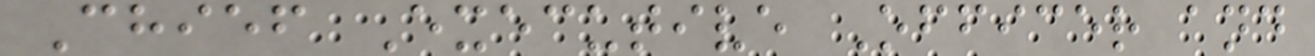Chief Executive Officer and
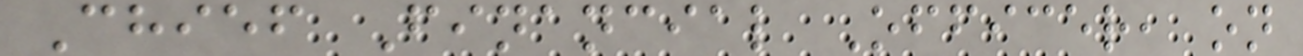Chief Financial Officer, on
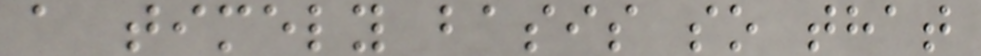a timely basis so that
